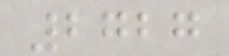2727
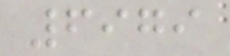6979
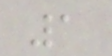1
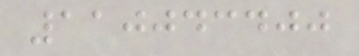110043400
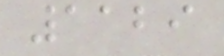1129
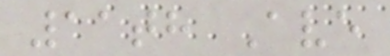11th Ave
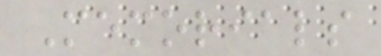Memorials
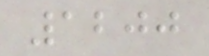1200
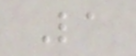La
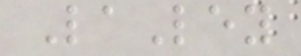LaLey
